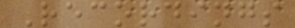Recordings
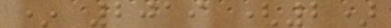* 2019 (2)
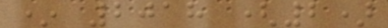* 2018 (2)
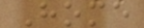Home
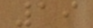19
